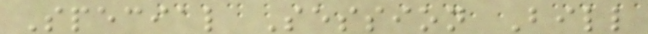Special Session Bill
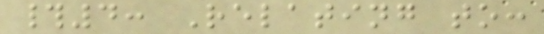#4: Relating to:
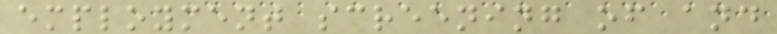employment screening of and
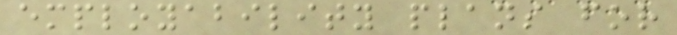employability plans for
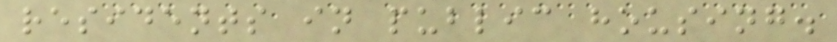residents in public housing.
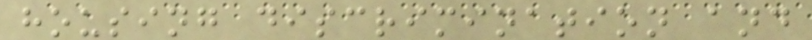housing discrimination and
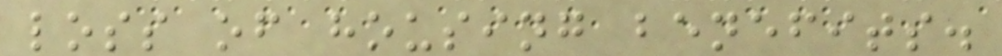loss of housing benefits.
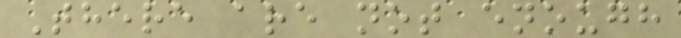There are not enough
